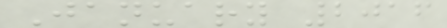January 2016
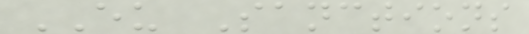EU Sanctions
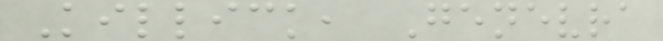Killick, Genevra
